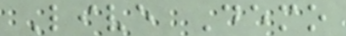Live Demo
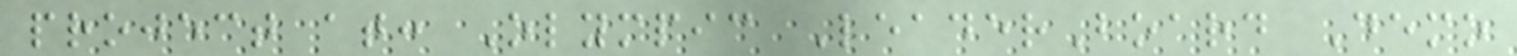project at: Olympic LeaderBoard Demo
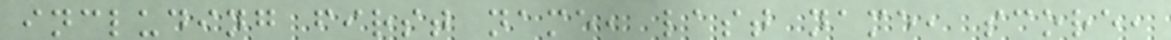including first name, last name, score,
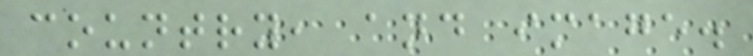country, and image.
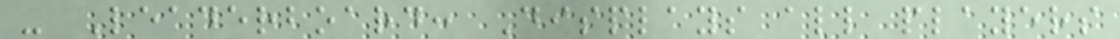- Leaderboard: Displays all players
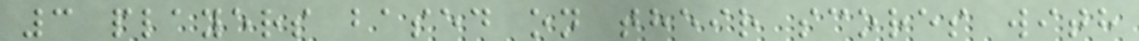3 players based on their scores with
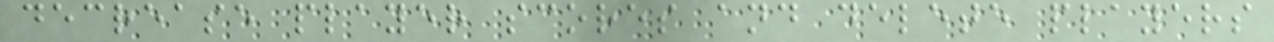decrease player scores and delete players
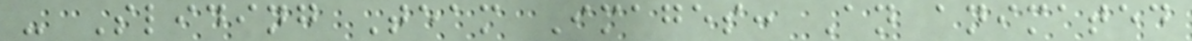- Sliding Team Images: An animated
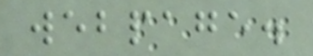webpage.
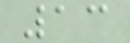13
